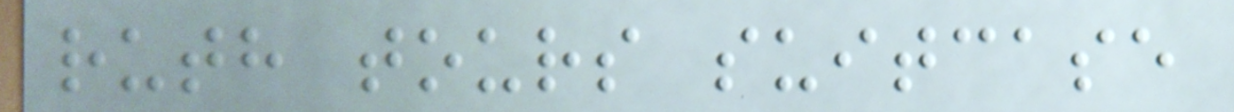ruth tours suitcase
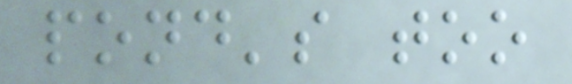pond's too
